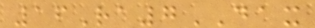16Ra7DAX
